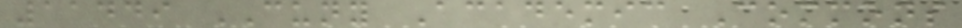11449 CUNY Academic Commons
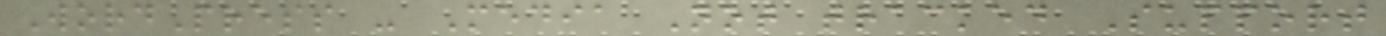WordPress - Media Not tracked Support
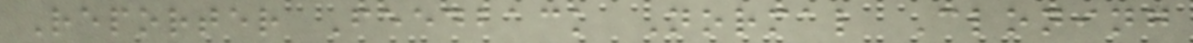Reporter Feedback Normal Cloning
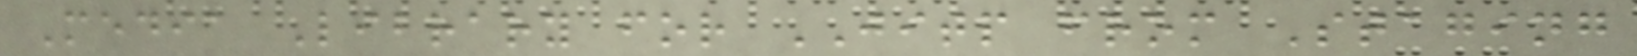Media Library for JITP from Staging
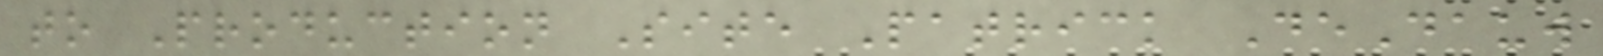to Production Site Patrick DeDauw
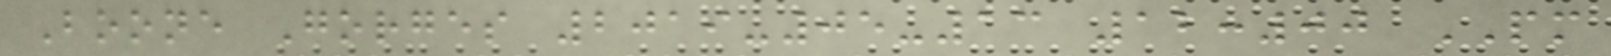Boone Gorges 2019-05-13 12:00 PM
